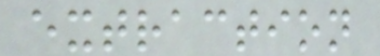extraction
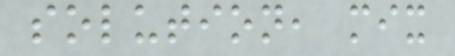solution, mix
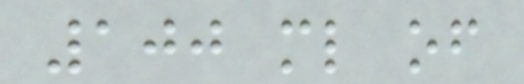100 ml of
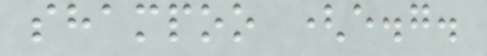shampoo (e.g.
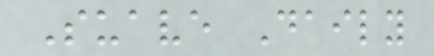Suave Daily
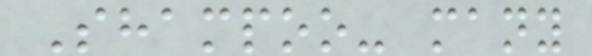Shampoo- many
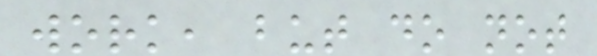work, but do not
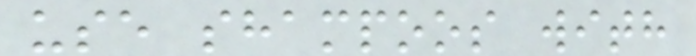use shampoos with
